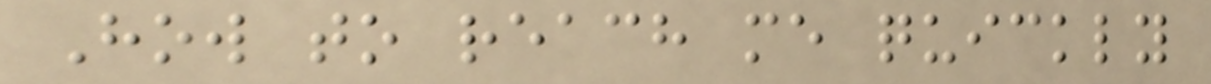How to reach me quickly
